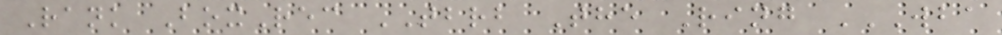Rank BoxRec TBRB The Ring WBA
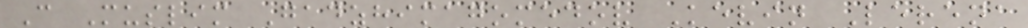C Muslim Gadzhimagomedov Kevin Lerena
